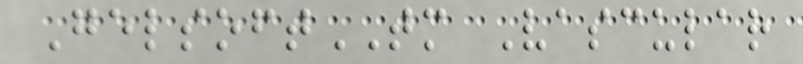GelsoftTM Vascular
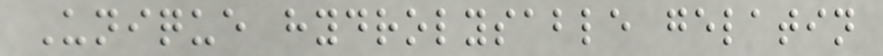Unique hydrolysable gelatin
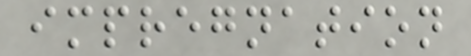impregnation
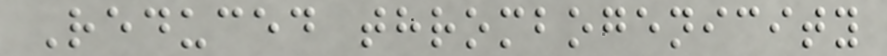Reduced thrombogenicity
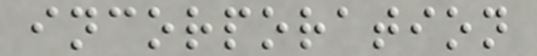incorporation
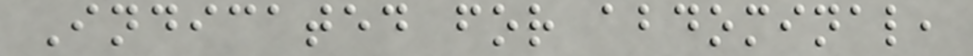Indicated for abdominal,
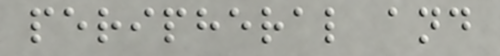peripheral and
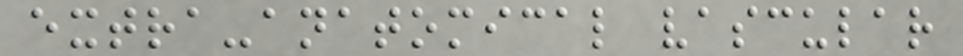extra-anatomical vascular
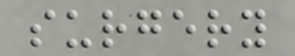surgery
